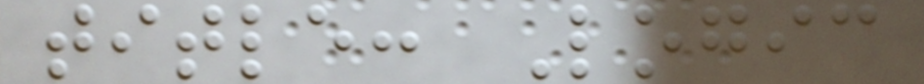title: Logic
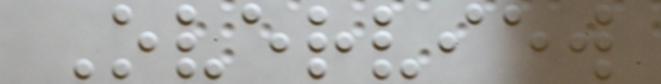Overview
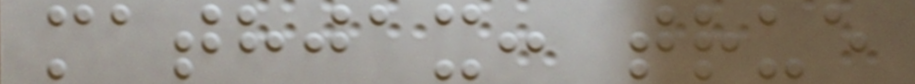mathjax: true
